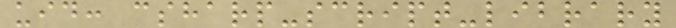uid: csharp-script-library
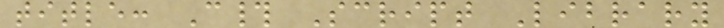title: C# Script Library
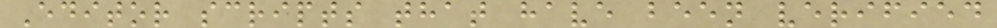Editor scripts that have been verified
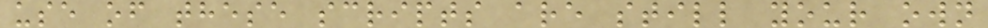use of these scripts are still your own
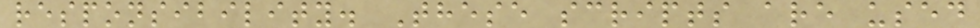responsibility. These scripts are used
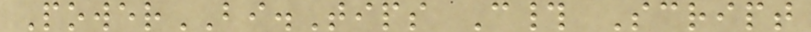PowerBI.Tips C# Script
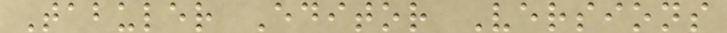Tabuler Editor Versions
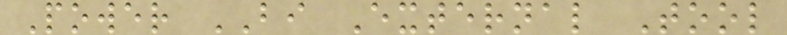Power BI External Tool
